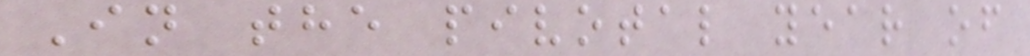In the pivotal year of
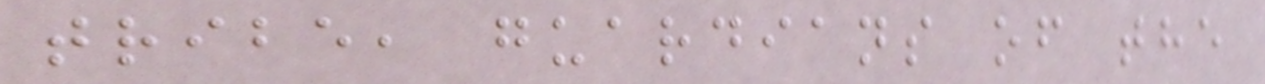tribe, guardians of the
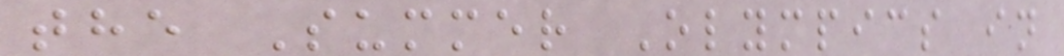the Summer Olympics in
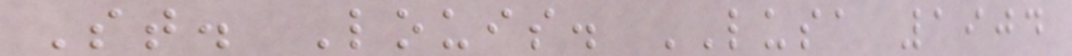St. Louis. LUSA 1904
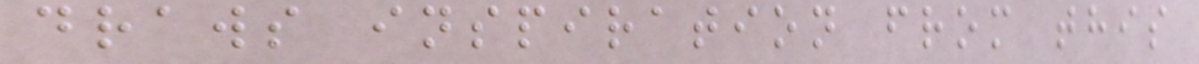draws inspiration from this
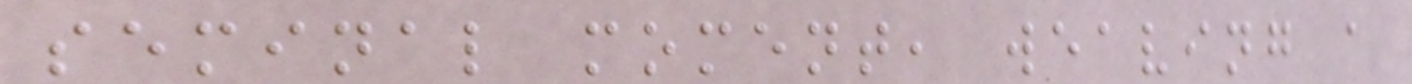seminal moment, weaving a
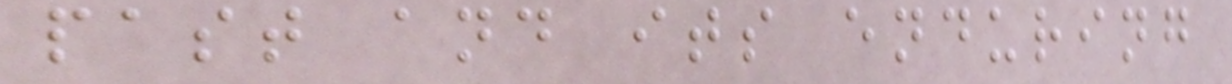past and its enduring
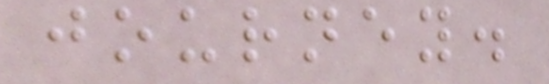journey.
